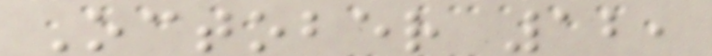October 12,
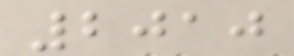2010
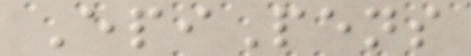EpiPens
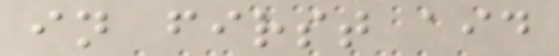in first aid
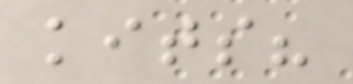kits?
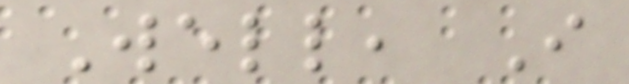Well, I
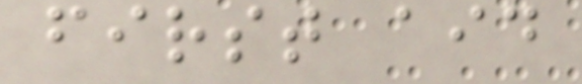first aid
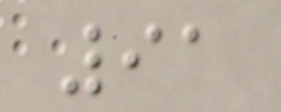91
